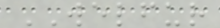WELFUR
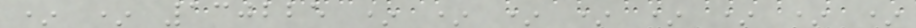* * 130225 * * * * * * * *
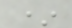*
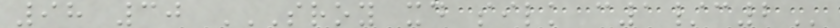98 30 SROY XD SILK C1/C2
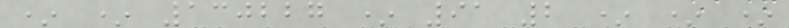* * 130227 * 91 2 * * *
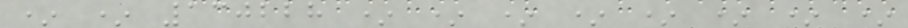* * 130228 * * * * * * * *
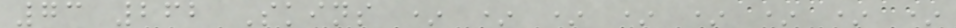73 262 Skins * * * * * * * *
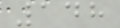148
